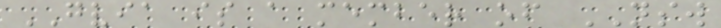GVIA is a member of NSW
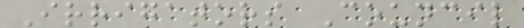Irrigators Council
